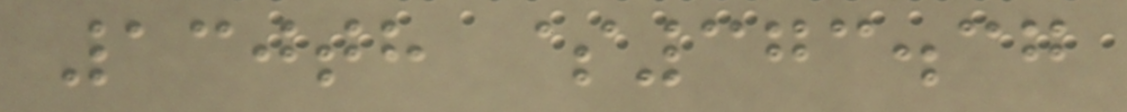130th $373.37
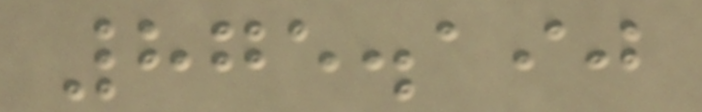875.190
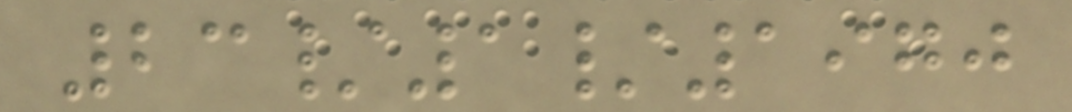23/1/1970
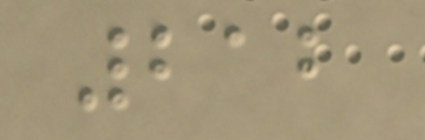212
